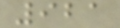921
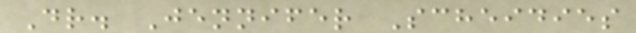Dr. Jennifer Scheidies
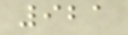921
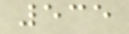535
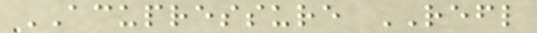ACUPRESSURE REFL
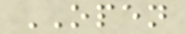OPEN
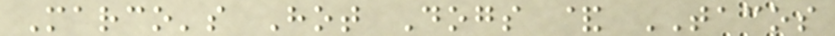Marco's Hot Dogs & TACOS
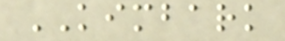KIMBARK
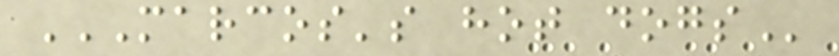MARCOS'S HOT DOGS
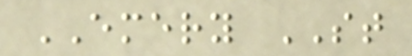EMERY ST
